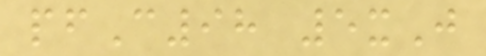pfC98 5xJ
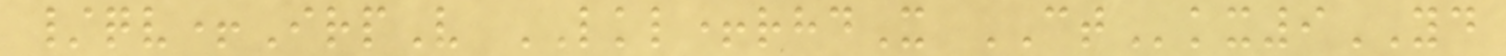/qv+IrpV LKL+rhdX CTkx9YD
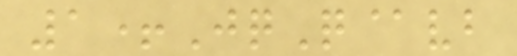1+JqQ@vb
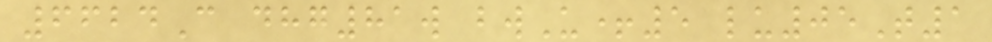6624C dhg81w bwU+5 lu05T1
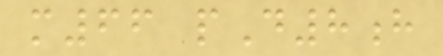m66 pD8h
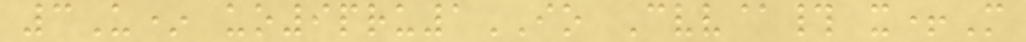3U* uo9pru1IO Cvv@# x+M
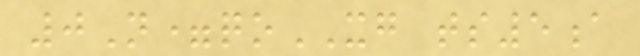0N=qoXG ts5a
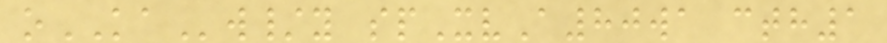oKAw/y spXvA80wa cth1
